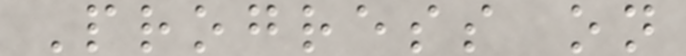Progress on
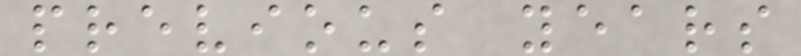previous years
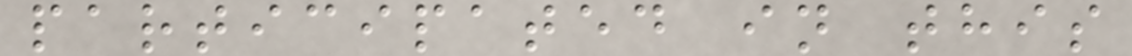participated in this
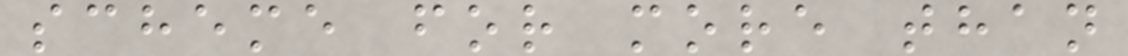scheme for more than
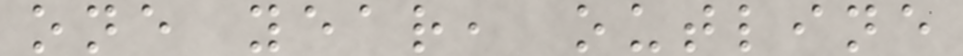one year, outline
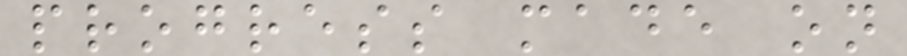progress made on
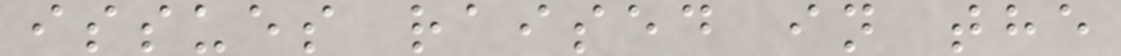issues raised in the
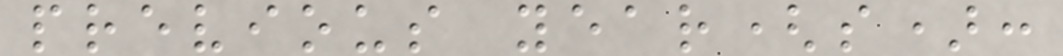previous year(s):
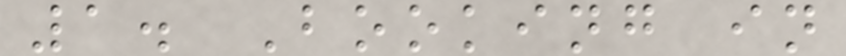1. Booking in
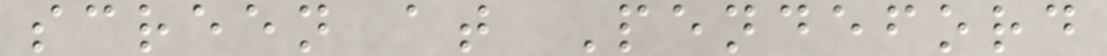screen at Pendeford
